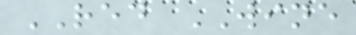RED WINE
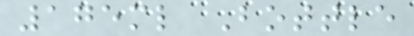175ml Bottle
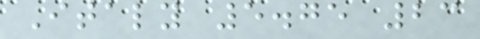Italy 5.75 23
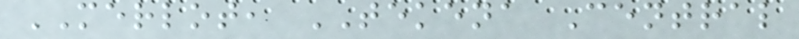MERLOT, TEKENA Central
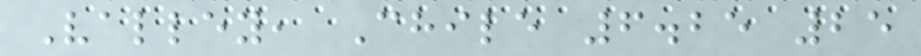Valley, Chile 6.25 25
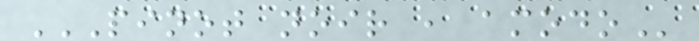PINOT NOIR , AMODO
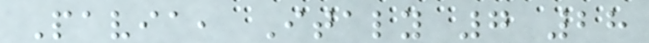Pavia, Italy 7 28
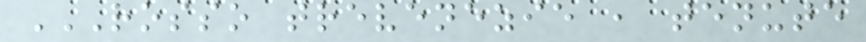ROSSO TREVENEZIE , TENUTE
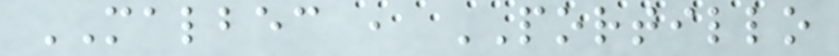MALBEC , PORTILLO
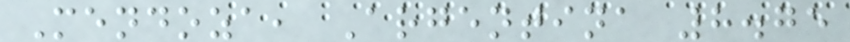Mendoza, Argentina 8.75
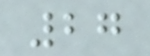27
